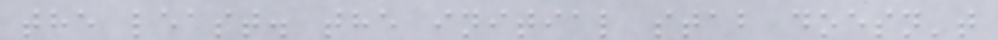the least. the initial stab doesn't
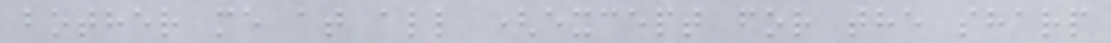bother me at all (except for the sharp
